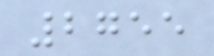2755
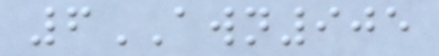6AWN905
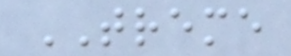TREME
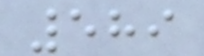589
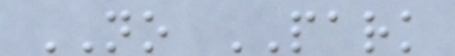NO PARK
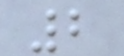2
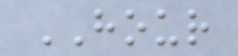HOUR
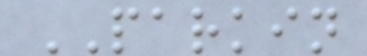PARKIN
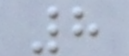8
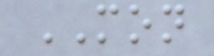MON
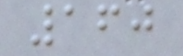160
